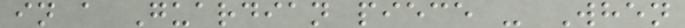in a Guardian piece - When
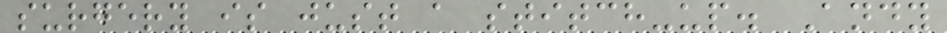surgery is just a stitch-up. Andy
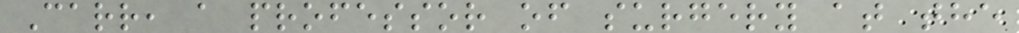Carr, a professor of surgery at the
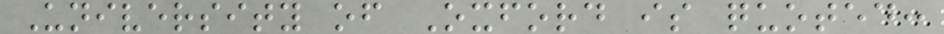University of Oxford is quoted:
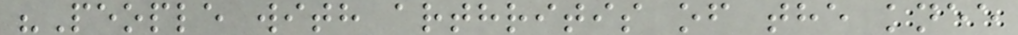"People with arthritis of the knee
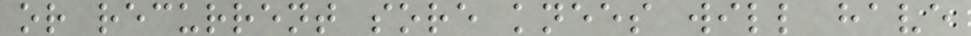or recurrent sore knees will have
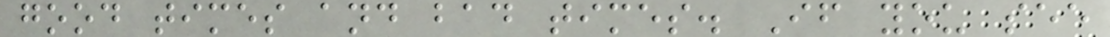good times and bad times. If you see
